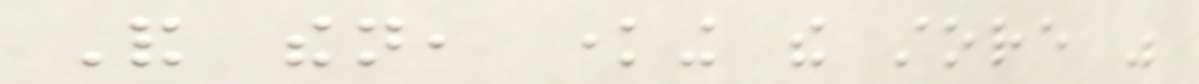And then, knowing the store was
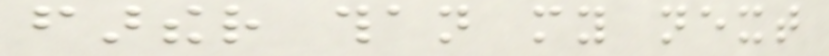farther than my next
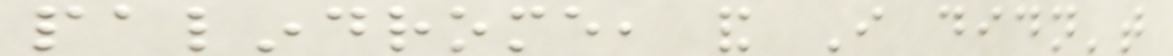palindrome, and I didn't
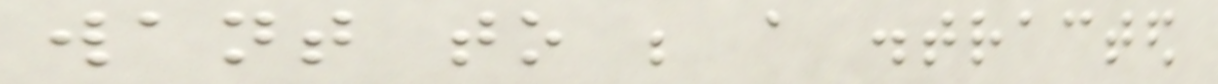want to be a distracted
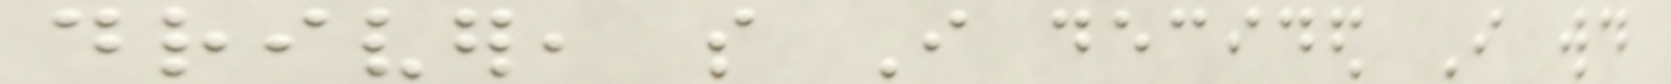driver, so I decided I would
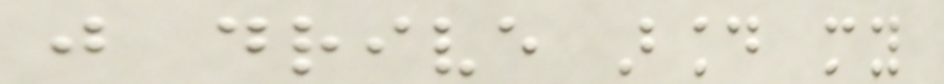just drive around my
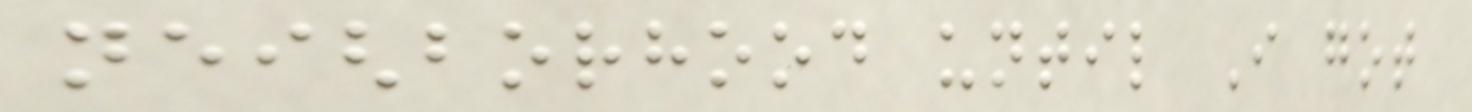neighborhood until I got
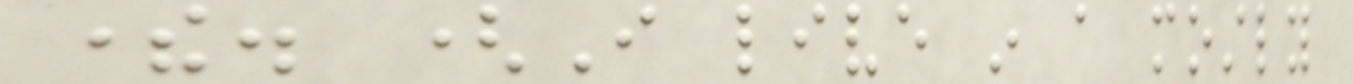there. (I live in a mostly
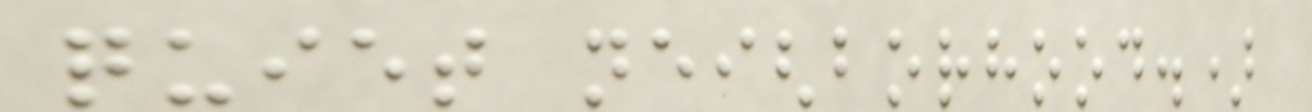quiet neighborhood.)
